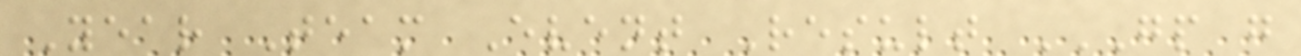Year Team Event Result GP G
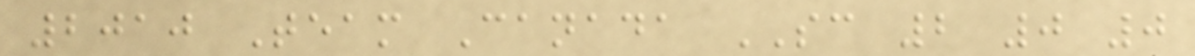2010 Team Canada SC 2 0 0
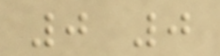0 0
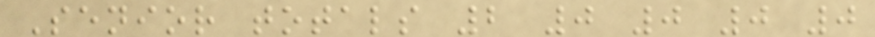Senior totals 2 0 0 0 0
